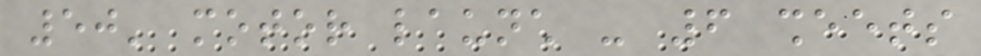50' motor launch - 6 sheets
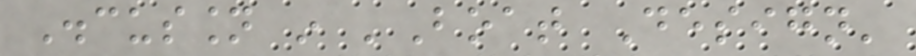Discussion in 'Boat Design'
